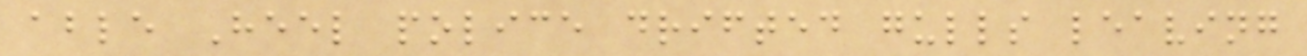able Heel police drifted gulls leaving
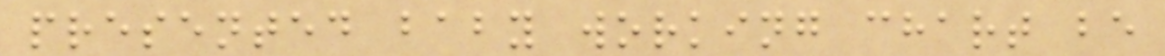presented baby working chart be
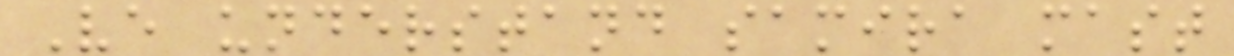Ve understand samira mast
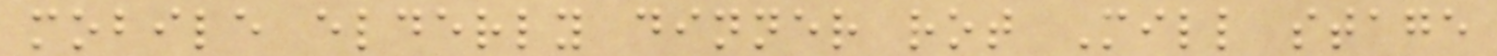mobile elderly dinner rot Mill stage
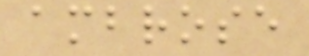ambrose
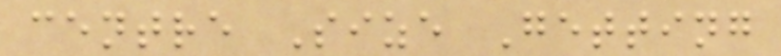centre Size Getting
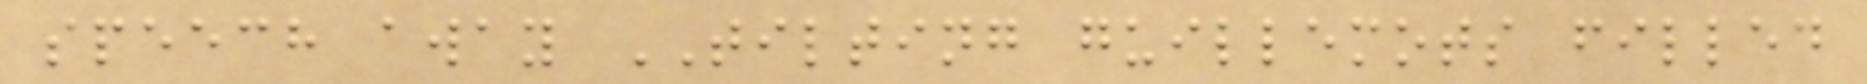speech away TILTING guillemots filled
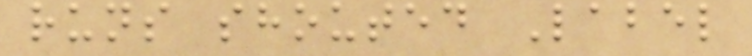runs shouted Label
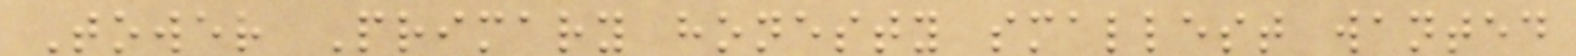Tower Primary honesty smallest wanted
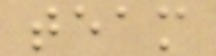team
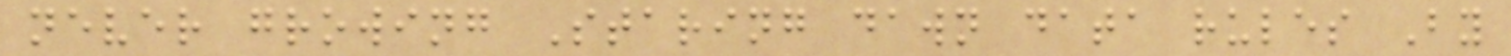never growing Staring dawn data rules By
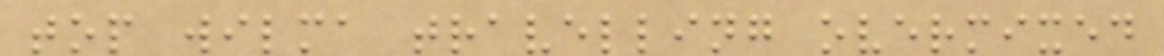top wilma travelling overmixed
